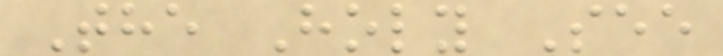The Holy See
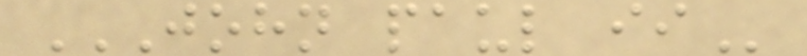JOHN PAUL II
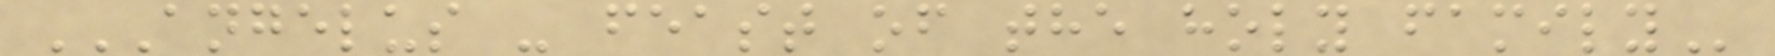ANGELUS - FEAST OF THE HOLY FAMILY
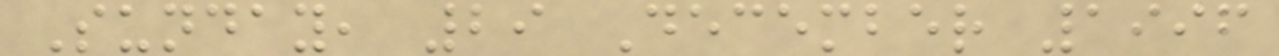Sunday, 29 December 1996
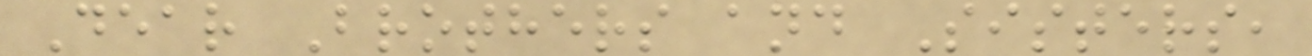Dear Brothers and Sisters,
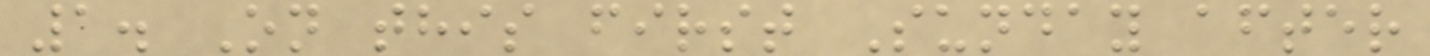1. On this first Sunday after
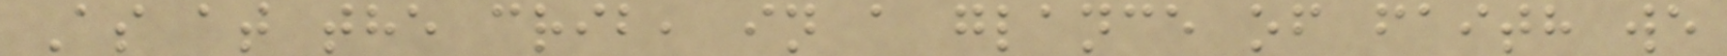As at the crib, in a glance of faith we
